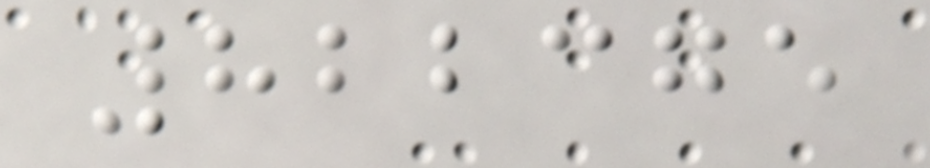822375
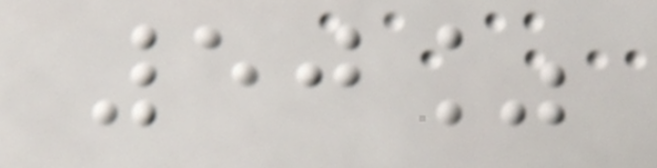50%
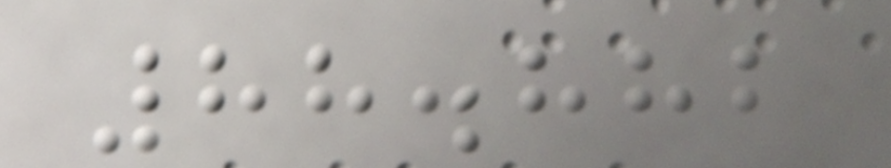88.882
